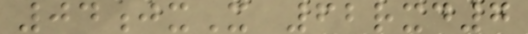04jxX 62rxd7
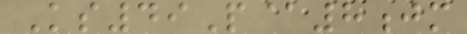Ks49P@8jm
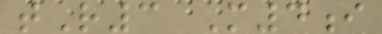tR3 M4i
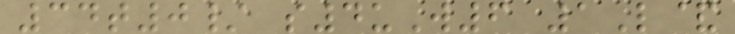34t0/ s4uW6 1L&
